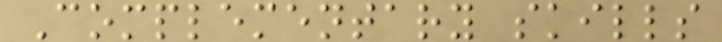Complementary skills
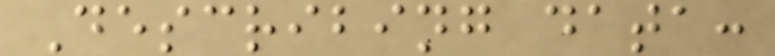Describing data:
